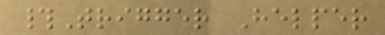#Trigger Helper
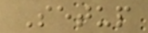Setup
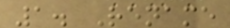1. Rename
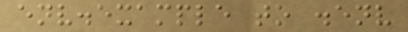env.example to .env
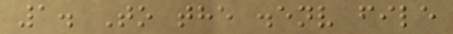1. To the .env file
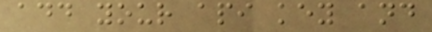add your api key and
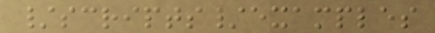/scripts/examples
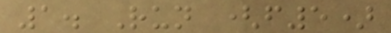1. Run (f5)
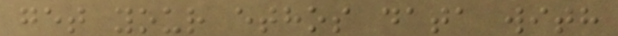get your ethos data with
